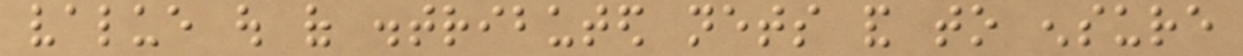value out of distributed nets and to ensure
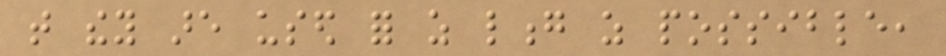that they are used for as long as possible,
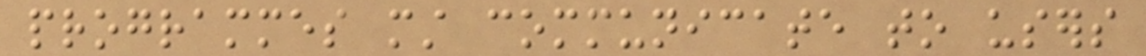programmes must communicate to users
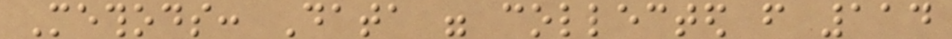Methods: Data were collected from 114
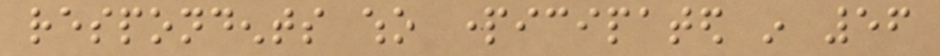respondents who participated in 56
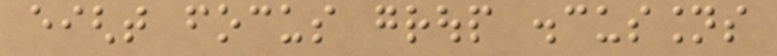eight focus group discussions
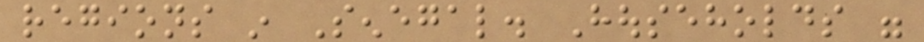regions in Senegal. Households were
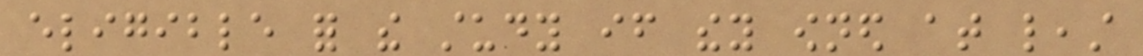eligible for the study if they owned at least
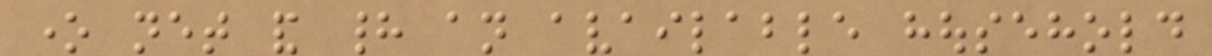one net and had an available household
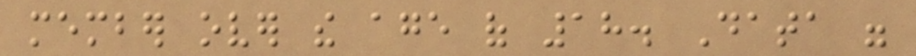member over the age of 18. Data were
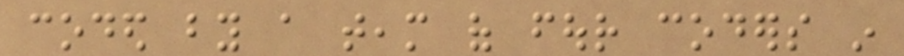coded by a team of four coders in
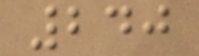240
